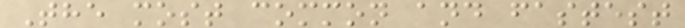The most common and fastest
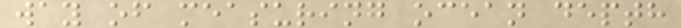way of measuring ocean depth
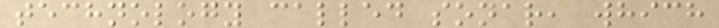technology called sonar, which
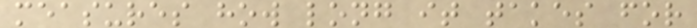measures how long it takes for
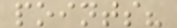points?
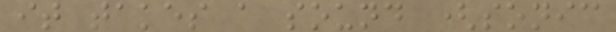it takes a sound (sonic
